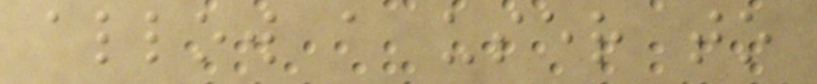allow a user to
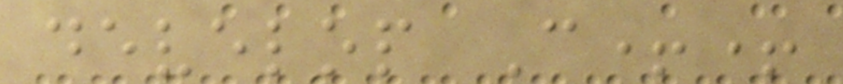develop C++
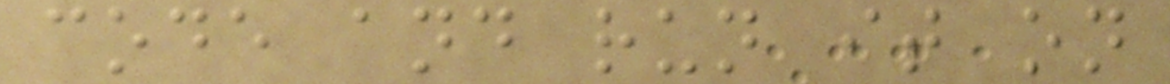code and run it on
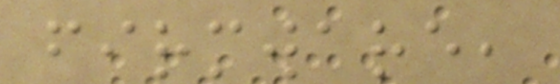firmware,
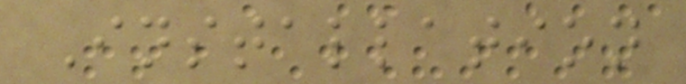Installation
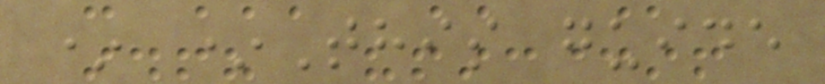* *This guide
